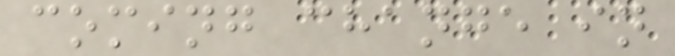coming change in
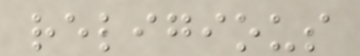religious
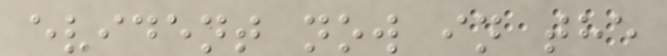evident now in the
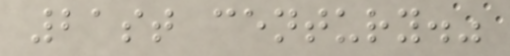21st century."
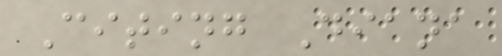Citing Diana
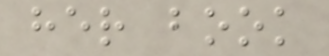her book
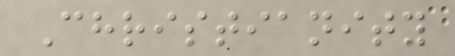Christianity
